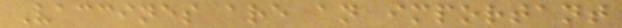Vaccines are an important
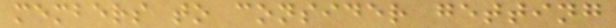members to consider getting
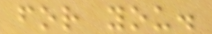for you.
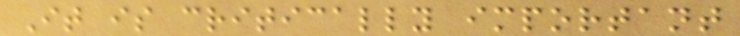It is critically important
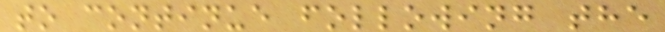to continue following the
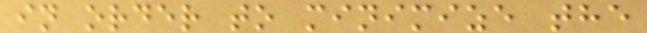in order to minimize the
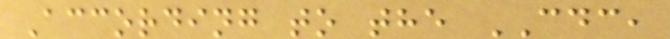According to the CDC,
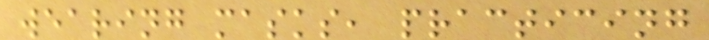wearing masks, practicing
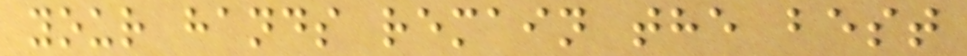your hands remain the best
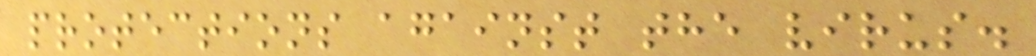protections against the virus.
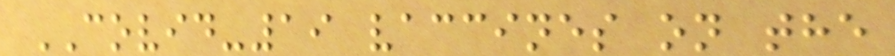COVID-19 vaccines on the
